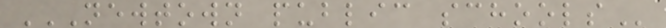NEWTOWN PUBLIC SCHOOLS
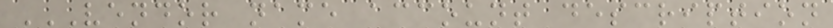VENDOR NAME ACCOUNT DESCRIPTION
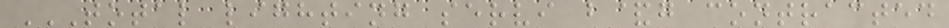TOTAL LIGHTING SERVI B&G CONTRACTED
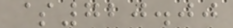$720.00
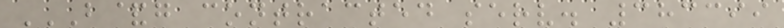B&G CONTRACTED SERV. 383399
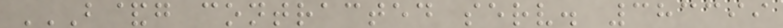B&G CONTRACTED SERV. 383399
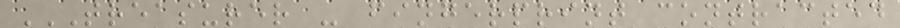TREASURER - FINGERPRINT CONTRACTED
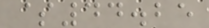$44.25
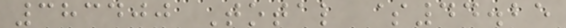383400 Total $44.25
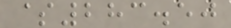$283.50
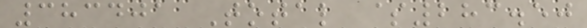383401 Total $283.50
